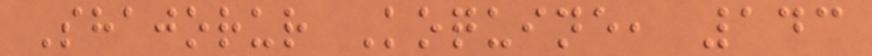Shajorur Koquine, 143
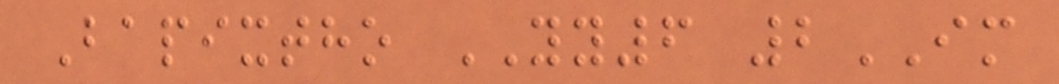Bapixtho YY6 2IM
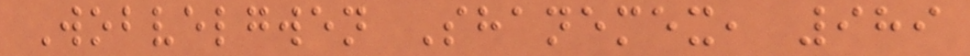Wobvelgwen Shanemex, 989
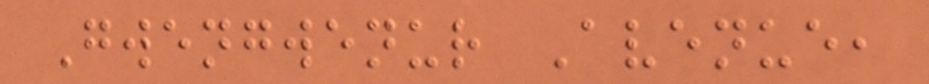Gwengwenur Avenue,
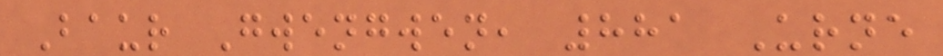Baur Gwengwen, 881 Urne
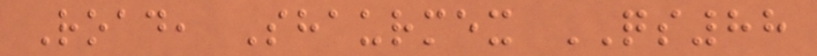Road, Shaurmex QS88
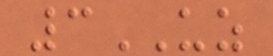3UZ
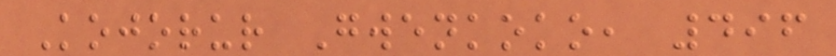Kojorur Gwenkoko, 496
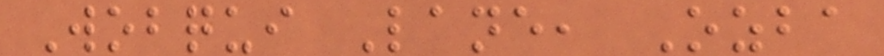Wobqui Lane, Ozba
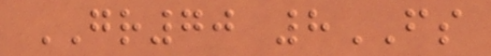GR70 8FS
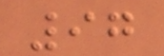97
